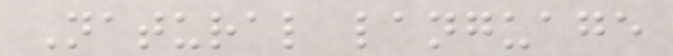Natural language
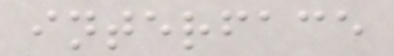interface
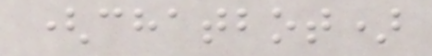(chatbot)
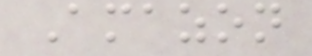Amazon
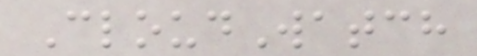CloudWatch
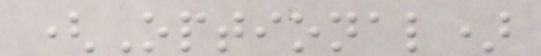(Optional)
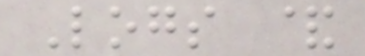Logs &
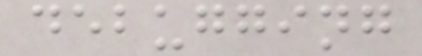debugging
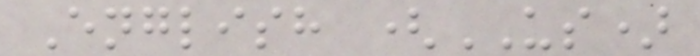English (US)
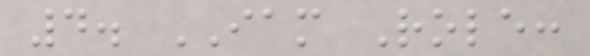4. IAM Role:
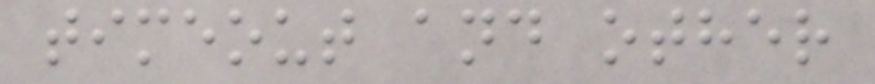timeout and other
